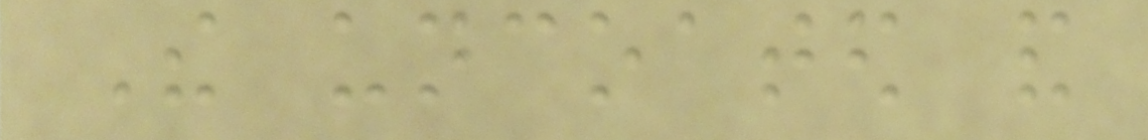The uncoated and
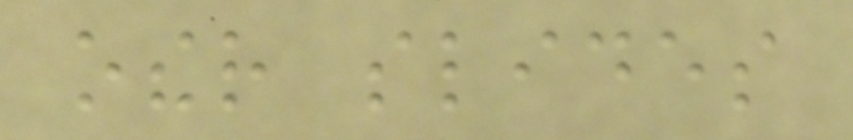other slides
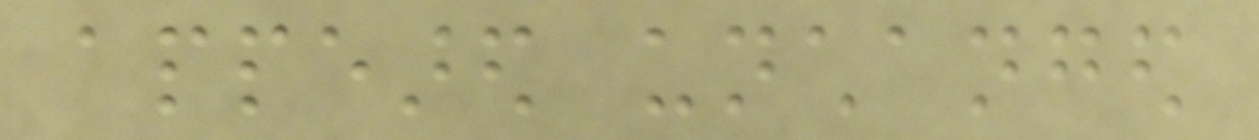appeared unchanged
